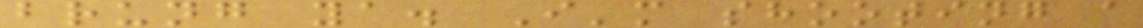brung ya. I'm shooting a
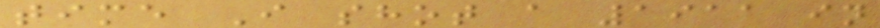time I shot a 1911 in
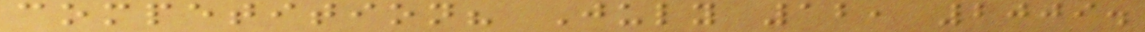competition? July 12, 2009.
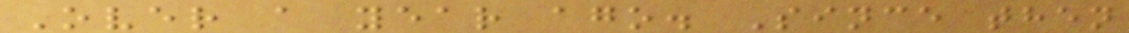Over a year ago. Since then
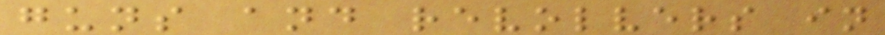guns and revolvers in
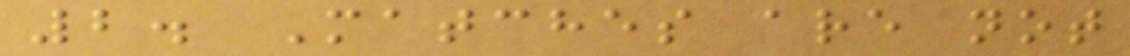2. Matches are not
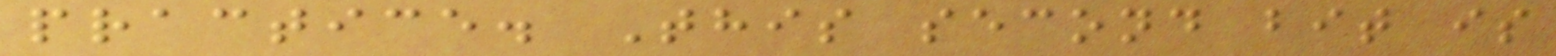practice. This second bit is
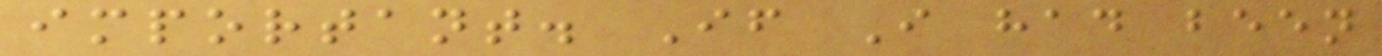important. If I had been
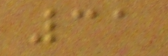31
